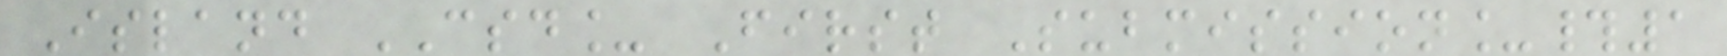Island CSD_ First Submission_#1
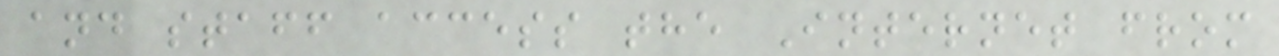and staff access the Internet from
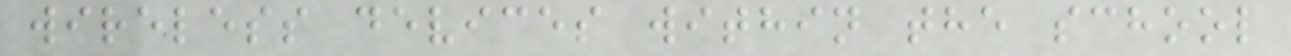wireless devices within the school
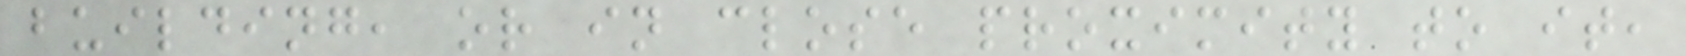building, or in close proximity to it,
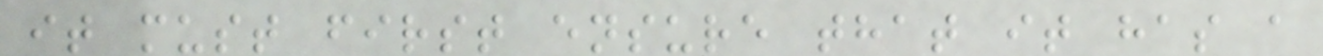it must first ensure that it has a
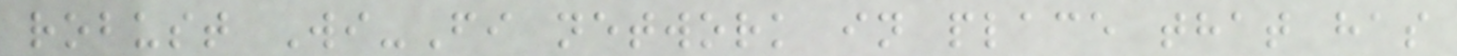robust Wi-Fi network in place that has
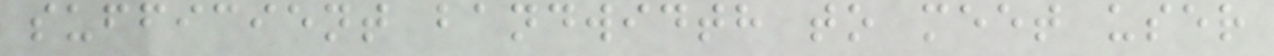sufficient bandwidth to meet user
